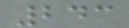243
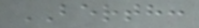BERTH:
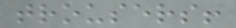trousers!
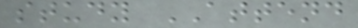study ATTEND
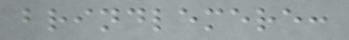brindlemere:
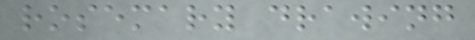rosemary drawing
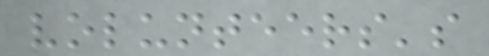volunteers's
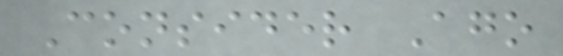Consider Ago
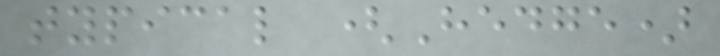typical (Hedge)
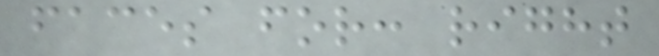faces for: right
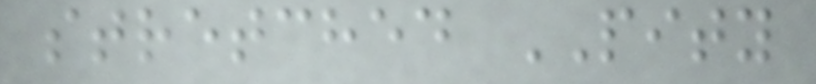stretched PITY
